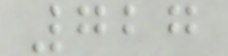727
